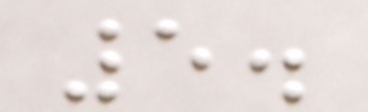5.
